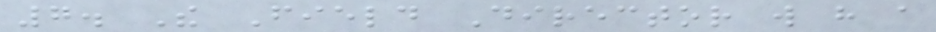7. The Field Director will have a
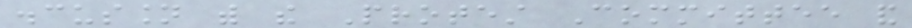discussion with the Protest Committee and
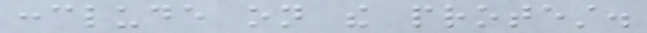conclude on the protest.
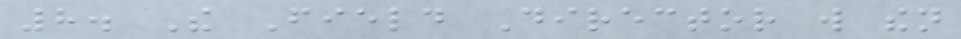8. The Field Director will then
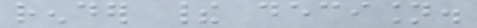render their decision.
